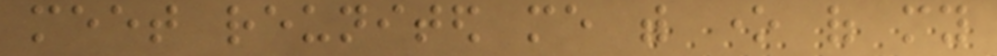meet reunited me with one of my
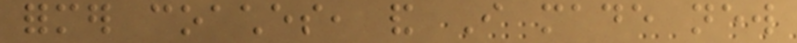former coaches, and I made new
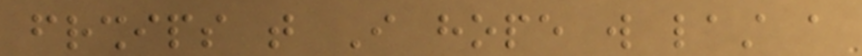friendships that I hope will last a
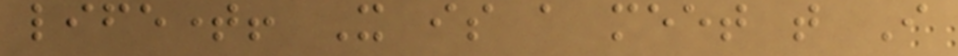lifetime! It is a meet that I
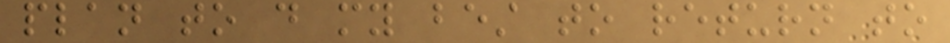plan to do my best to return to
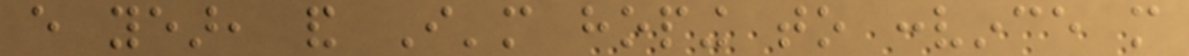every year, and I'm hoping to convince more
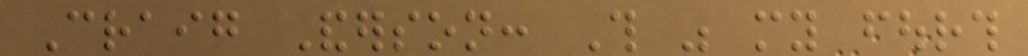Craig Anderson: This was my fourth
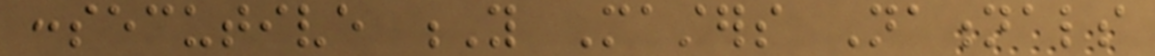consecutive Y Masters Nationals
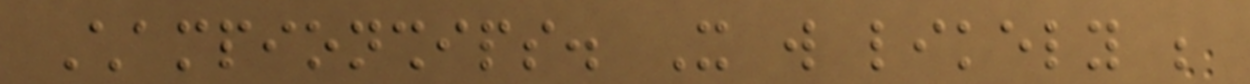Championships. It will likely be
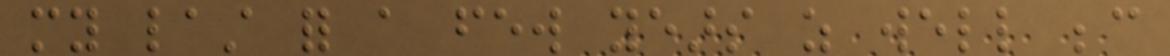my last for a few years as well because
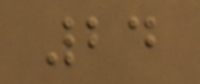24
